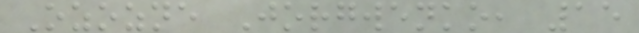Ozozne Jorgwenko, 15
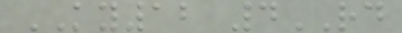KY12 4RD
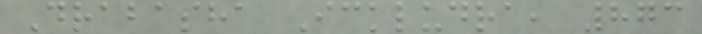Drabasha Ickludra, 873
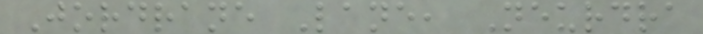Jordrane Lane, Neurdra
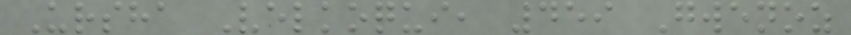Ursha Velkoqui, 459 Gwenoz
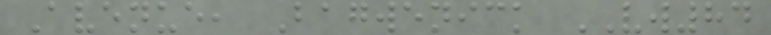Avenue, Bagwenick VW84
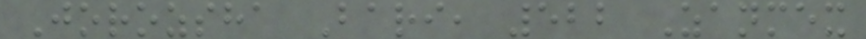Jorozsha Bari, 522 Zanmex
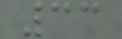33
